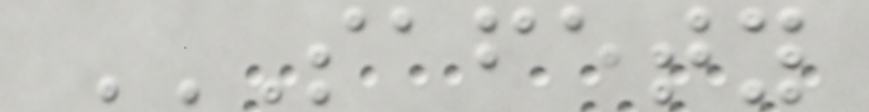SAFETY
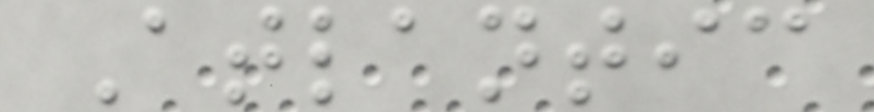Atlantic
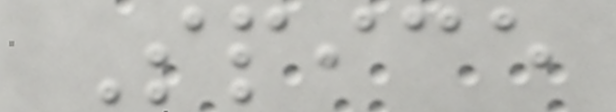Spice
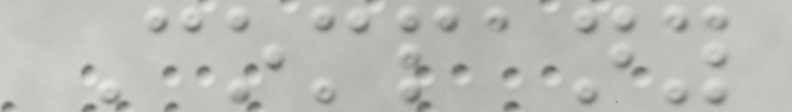Company
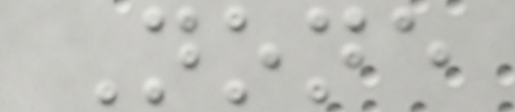None
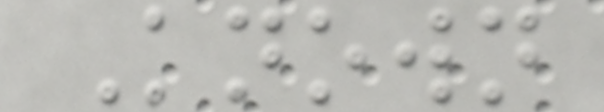Known
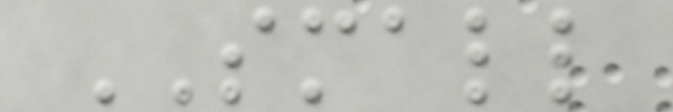SMALL
